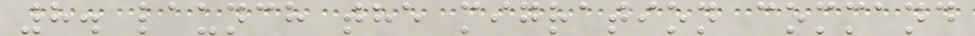8. launch the migration command
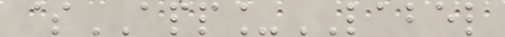$APP_LABEL
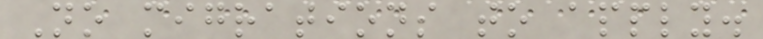No migrations to apply.
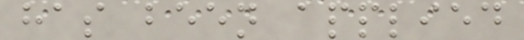has been applied
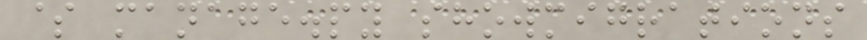$ manage.py showmigrations
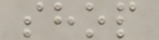shop
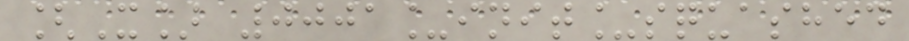[X] 0001_init_squashed
